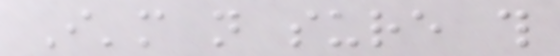I'm not sure this
